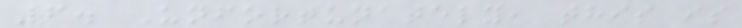6. Unfortunately, this is
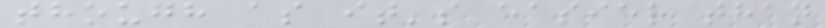though as it's easier than
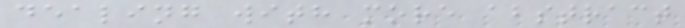dealing with more abstract
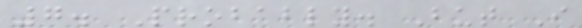7. Probably. But I
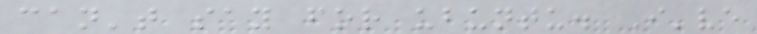can't say for ubuntu. I've
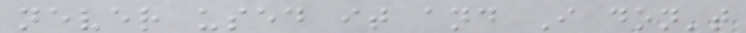never used it and I don't
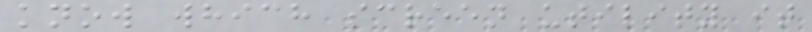know which screen utility it
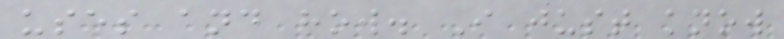uses and how. I just know
